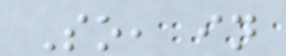So, in
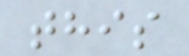this
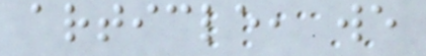article, we
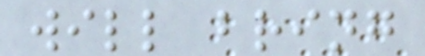will bring
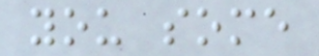you some
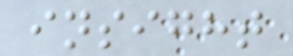insight
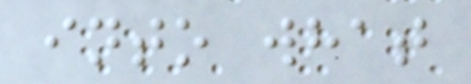into what
